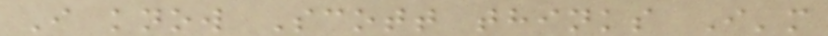I know Scott thinks I'm
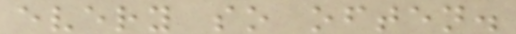every so often.
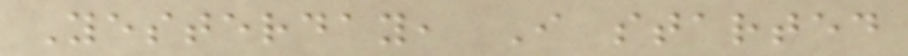Yesterday, I started
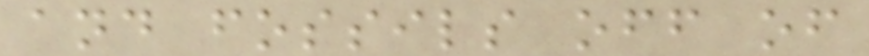and fossils off of
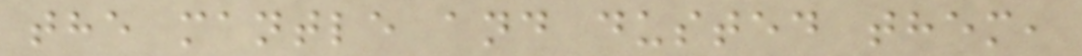the mantle and dusted them,
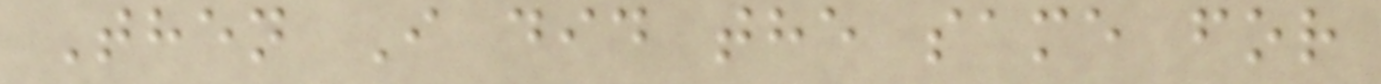Then I did the same for
